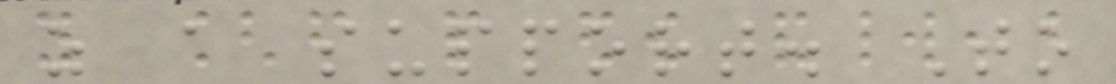as a support. To
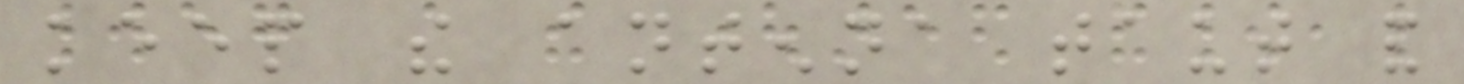keep the antenna taut and
